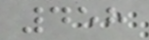458
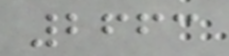2663
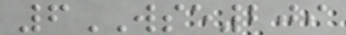6WSE209
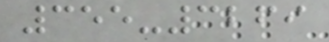355-3269
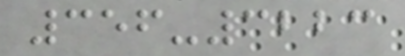356-3223
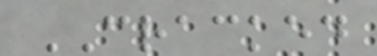CRACKED
